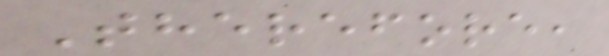Therefore,
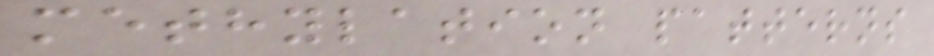methylation patterns
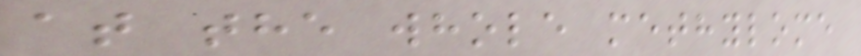at the whole methylome
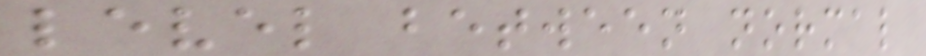level between normal
